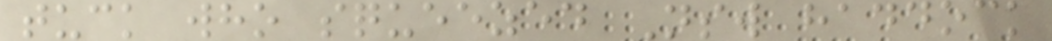tuck who squeezed Nsw haddock
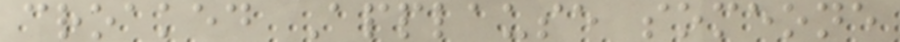croaked Applause someone
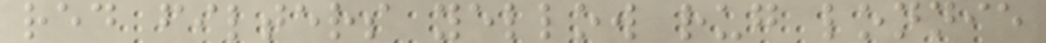red filters yellow rug lonnie
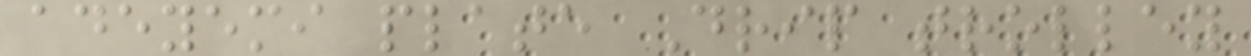adeyemi plate Drip trolley
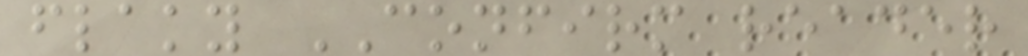flaky CONFIRM reader
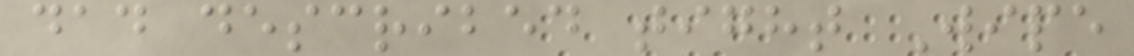dad described tight Wipe
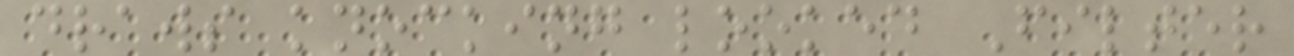draws knocking looked Filter
